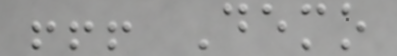!!! Demo
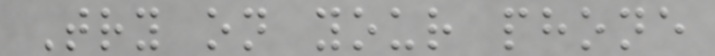Try on your phone
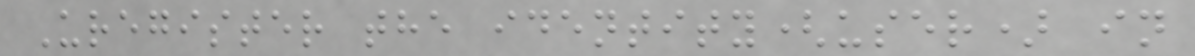Uregister the identity(user) in
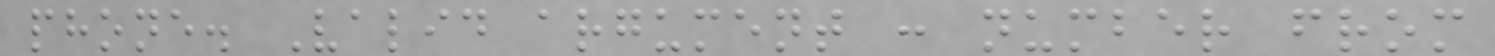phone. Valid argument : number from
